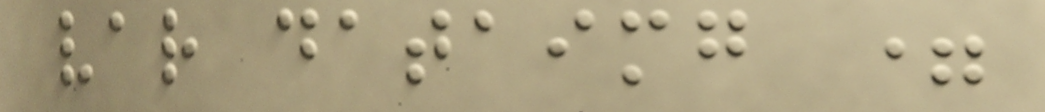var dataimg =
